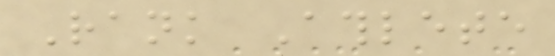Rank Athlete
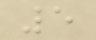5
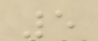5
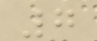7
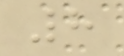8
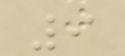9
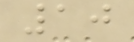10
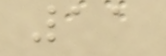11
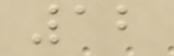12
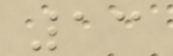13
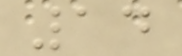14
